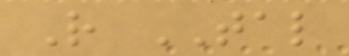R TAL
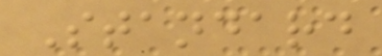Standard
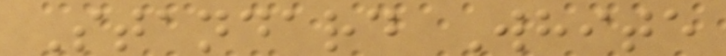Standard White
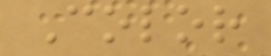Color
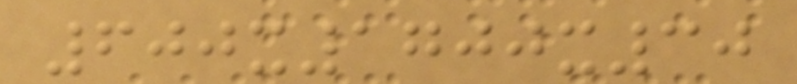600x1700x30
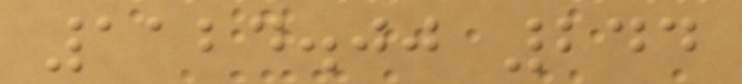1124.00 244
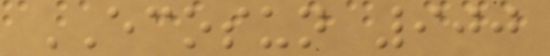ECOSUN 900
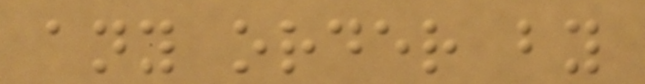any order by
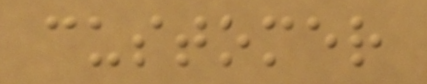customer
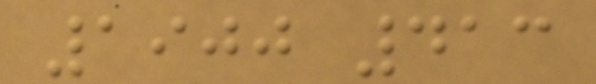1900 413
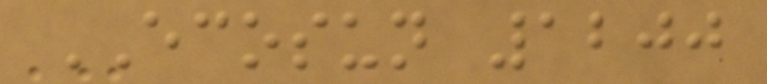ECOSUN 1200
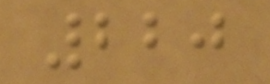220
